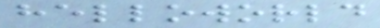helloworld
